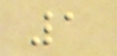1
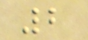2
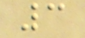3
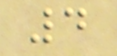4
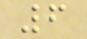6
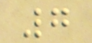7
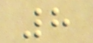8
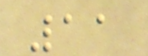11
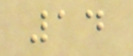14
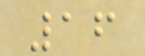16
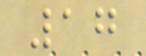17
